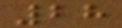28
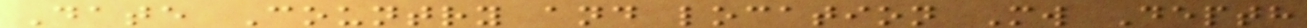Date Country and location Mw Depth
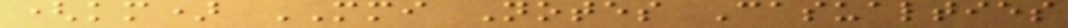(km) MMI Notes Casualties
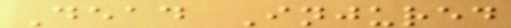Dead Injured
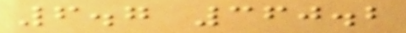6.7 360.2
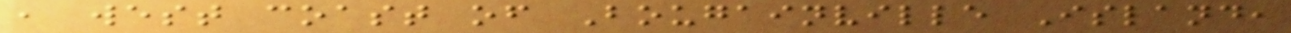, west coast of Bougainville Island,
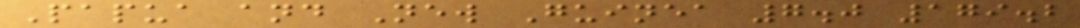Papua and New Guinea 7.0 179.2
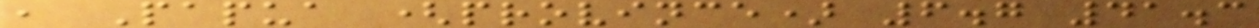, Papua (province) 6.7 41.3
